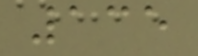135
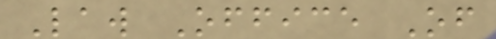Law Office Of
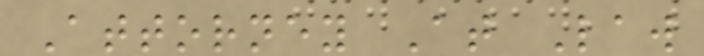Attorney At Law
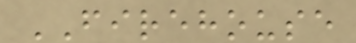FIREHOUSE
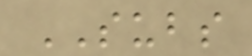SUBS
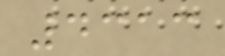4313
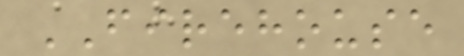FIREHOUSE
